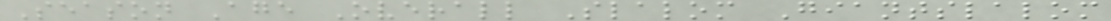Season Age Overall Slalom Giantslalom
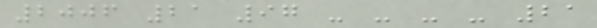2006 21 97 - - - - 21
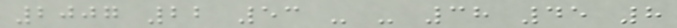2007 22 53 - - 38 45 8
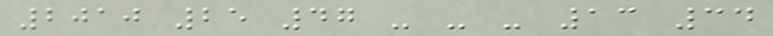2010 25 47 - - - 13 34
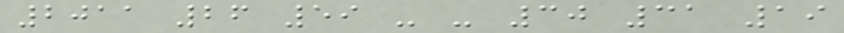2011 26 59 - - 30 31 19
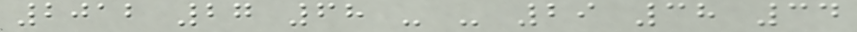2012 27 68 - - 29 38 34
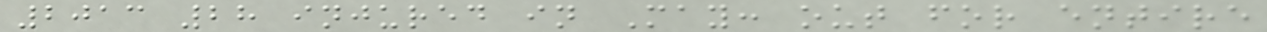2013 28 injured in May: out for entire
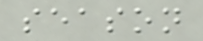season
